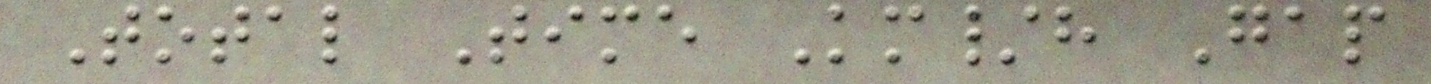Total Time Km/h Gap
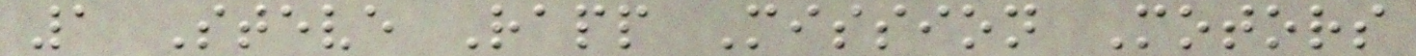1 Steve Rapp Mission Motors
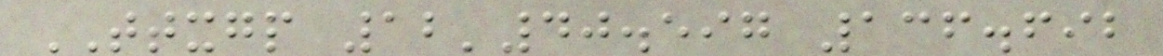TTXGP 12'40.597 136.692
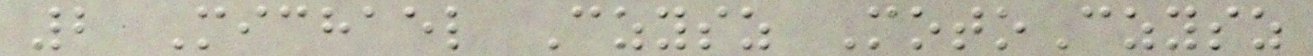2 Michael Czysz MotoCzysz
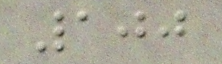100
